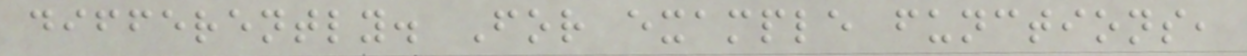differently. For example functions,
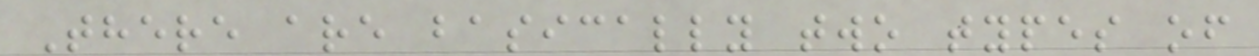There are basically two types of
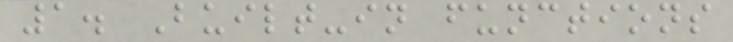1. Built-in functions
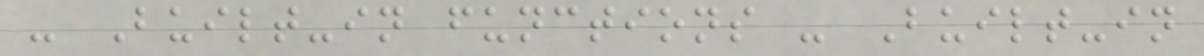- Built-in functions - Built-in
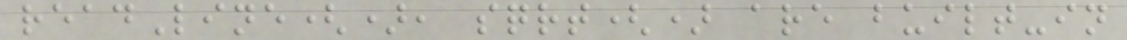readLine(), sqrt() are built-in
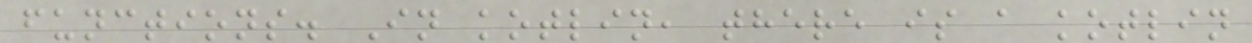functions. In kotlin, there is a kotlin
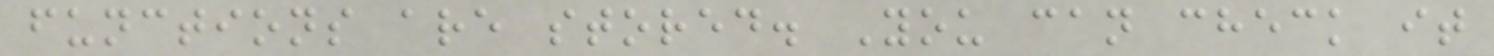functions are stored. You can check it
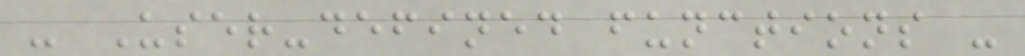- User-defined functions -
